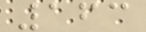163
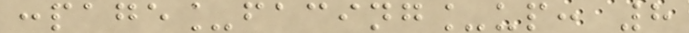:page_facing_up: 8
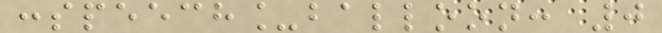:speech_balloon: 0
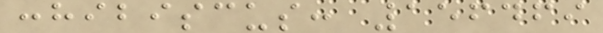:hibiscus: 156469
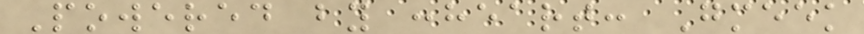Powered by :heart: Gmeek
